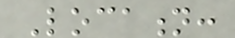Location:
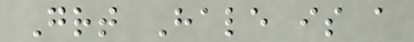Great Hale is a
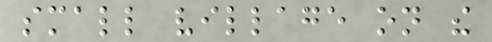small village on the
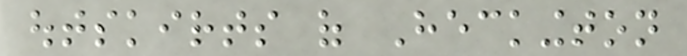outskirts of Heckington
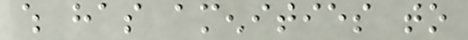which has amenities to
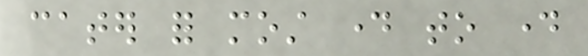cater for most day to day
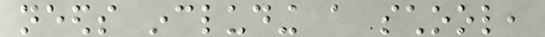needs including a school,
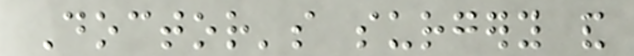Doctor's surgery and
